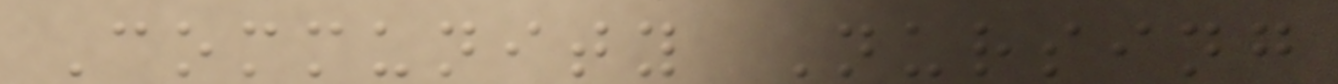Community Nursing
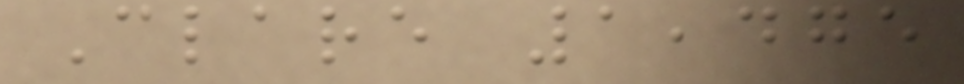Clare 1,475
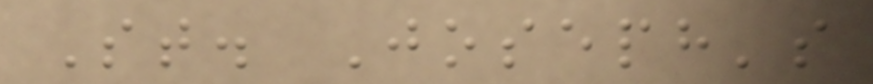St. Joseph's
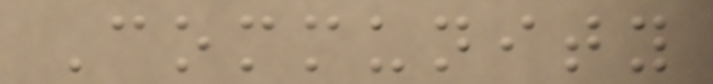Community
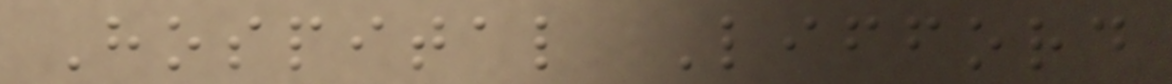Hospital Lifford
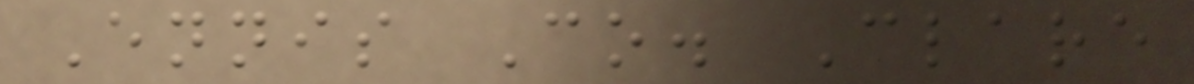Ennis Co. Clare
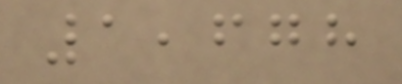1,678
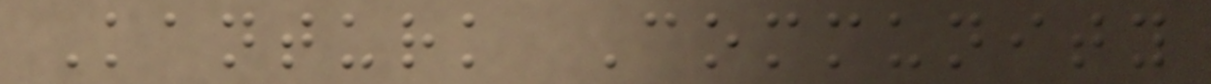Kanturk Community
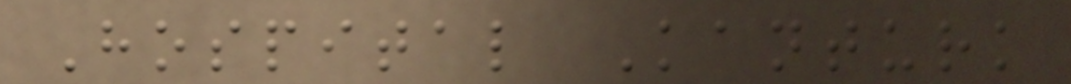Hospital Kanturk
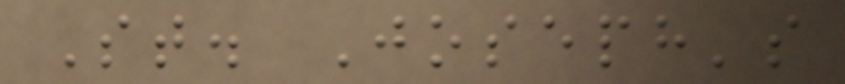St. Joseph's
